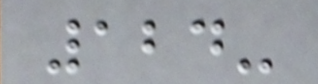124-
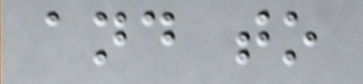and to
